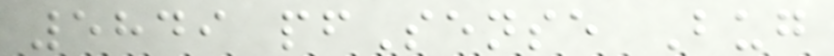5849 pfSense Bug
